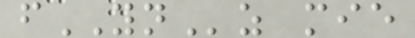fYNz mie
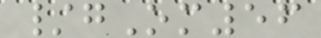/gOm56
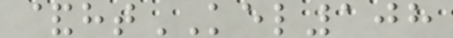&htKEL108
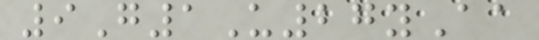9G1U27yAa
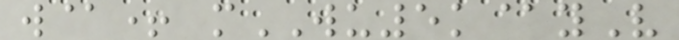w@+ mWU5k@yV
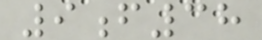9f38
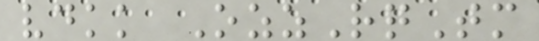vdkk OzzRqTm
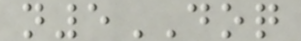n5DOQ
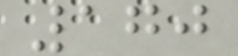170
